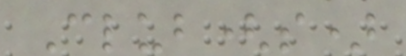Club(s)
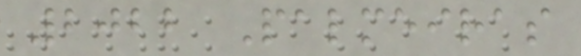2022 Palmeiras
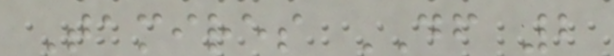Tamires DF 2
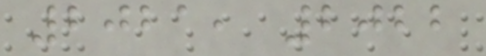2021, 2022
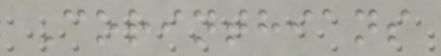Corinthians
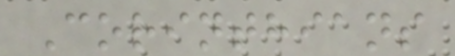Corinthians
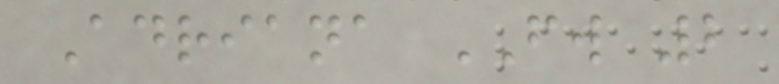Adriana FW 2
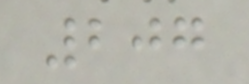207
